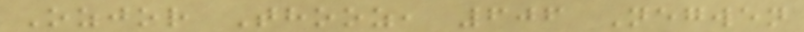Ozjor Thooz, 606 Negwen
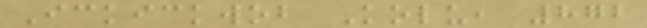Ickickwob Kolu, 872
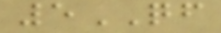5QF
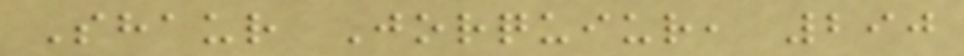Shaur Jorquiur, 290
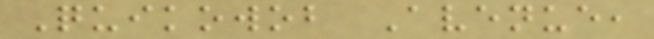Quikowob Avenue,
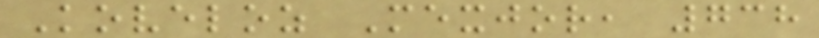Koveloz Mexjor, 738
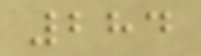284
